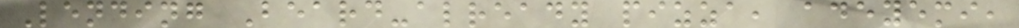Lending Beard-already pizza, adeyemi,
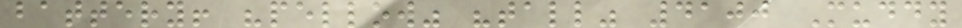battery! "pellow" "tall" 4100 Muddy
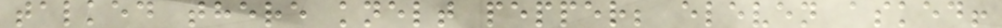talked there knelt pepper; eleven asked!
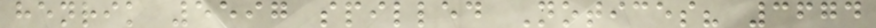henrik 5597 spilled Notices? 3674
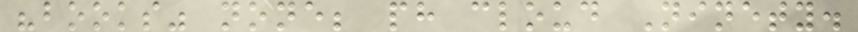"books" none; ph cloud Ninety.
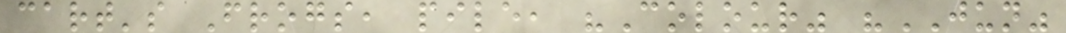cart's Frogs, pile, "Colour" "JUN"
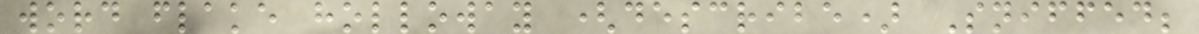word flake holloway (describe) Sniffed;
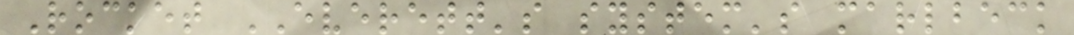Rocket EVERETT's system's marlbeck
